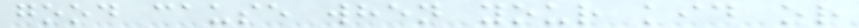good cause when your kid or
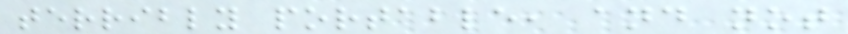terribly portable, and not
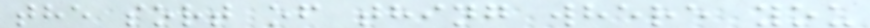the sort of thing where you
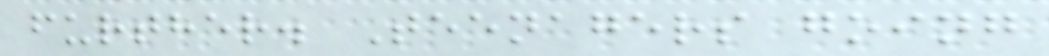further. Teenagers going
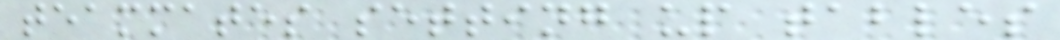teammates setting up tables
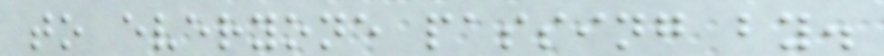to everyone passing by.
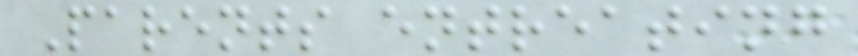Parents entreating
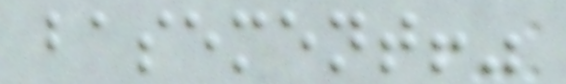basement!"
